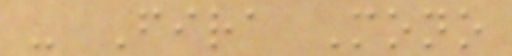- Fira Mono
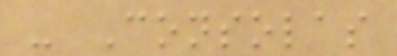- Consolas
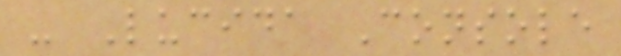- Lucida Console
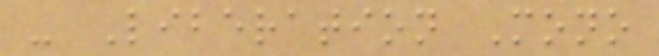- Liberation Mono
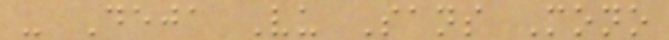- Deja Vu Sans Mono
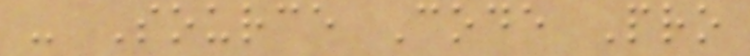- Source Code Pro
